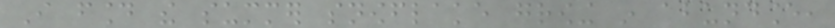I found the summer snowflake growing in abundance,
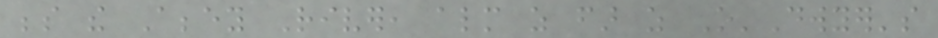beside the Abbey River, almost as far as O'Dwyer's
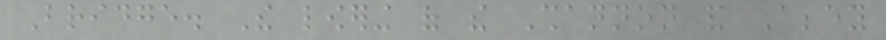Bridge. The lowering of the Shannon and Abbey
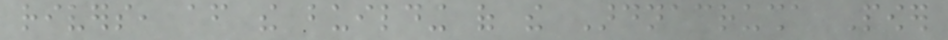rivers, after the building of the Ardnacrusha Power
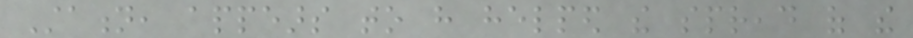Station, appears to have helped the spread of the
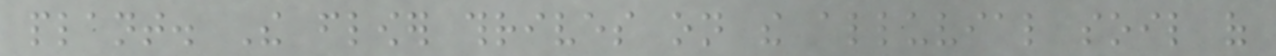plant. The flower thrives on the alluvial soil of
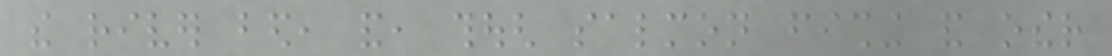the river bed, and, though salmon fishing and other
